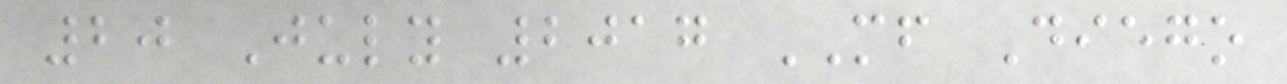20 July 2017 MF Diego
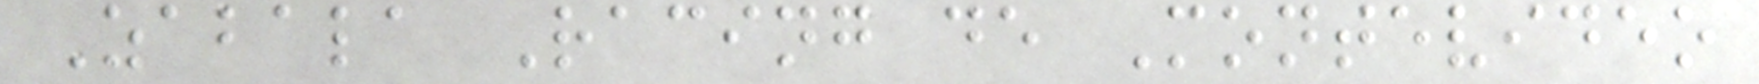Zabala Racing de Montevideo
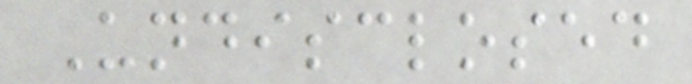Undisclosed
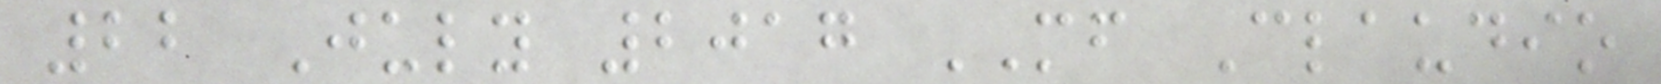22 July 2017 MF Claudio
